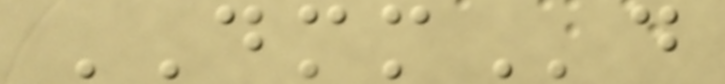DMMd
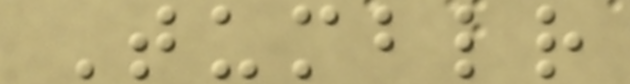Tumblr
